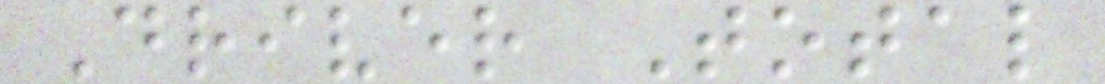Driver Total
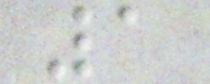1
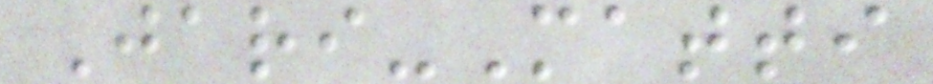Jari-Matti
